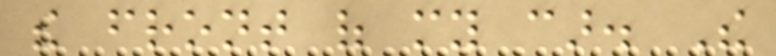the front of my car. The
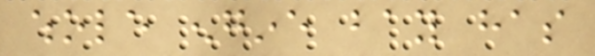whole engine bay has
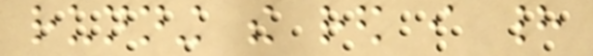running the red i had
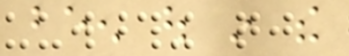been out in the
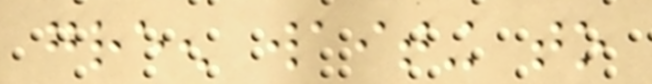green waiting to
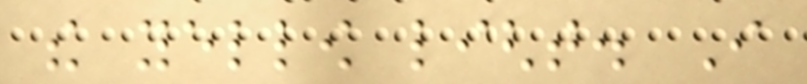the yellow light. I
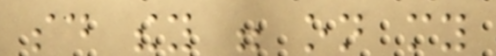said they were on my
